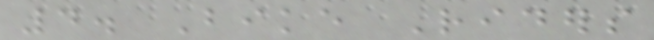4. Bike Riders
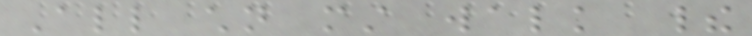All children must walk their
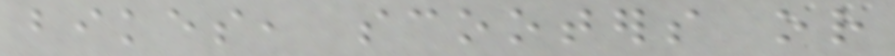bikes, scooters or
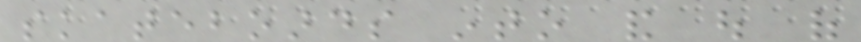skateboards into and out of
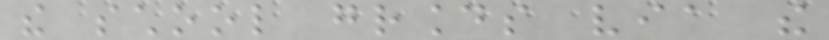the school grounds via the
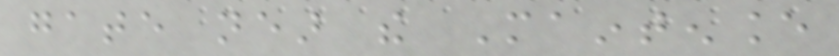gate near the Maintenance
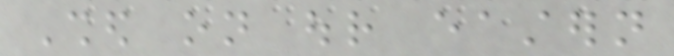Shed on our eastern
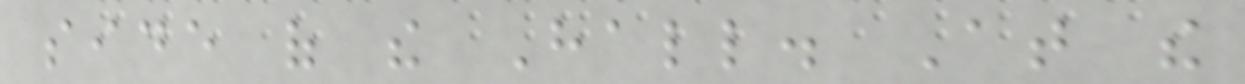side of the Hall. At the
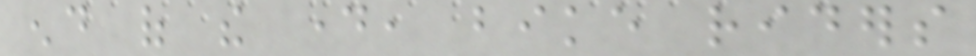end of the day, bike riders
